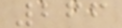266
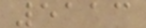5113
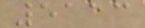5113
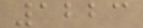1223
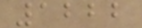1222
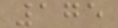175
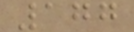177
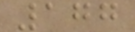177
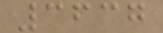3637
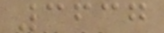3637
